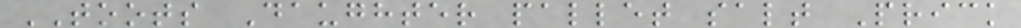TOOTS Daughter pallet salt Prick
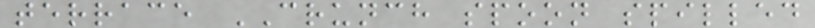terrace CRUNCH spoon spilled
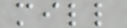mill
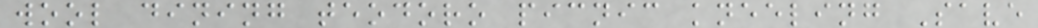wool dining teodoro picnic kneeling Save
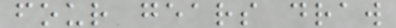four gears draw
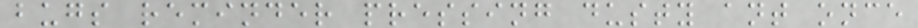bugs reminder pressing dusty ant once
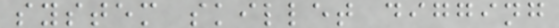system skillet digging
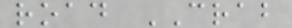road CRAB
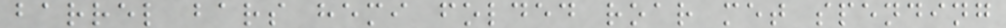barrel bars hemi folded roar met spending
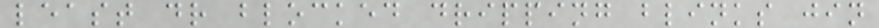least dr blocked dripping blinks jin
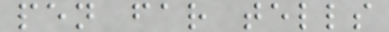pen far tells
